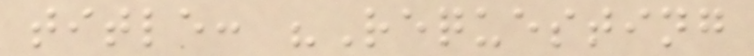title: "Requesting
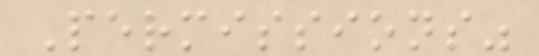Permissions"
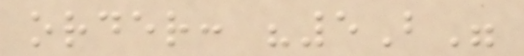order: "5B"
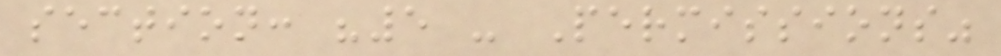section: "5 - Permissions"
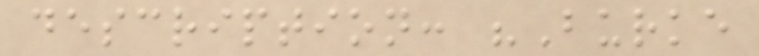description: "Burke
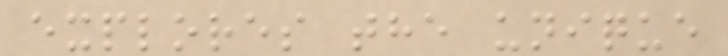explores the unique
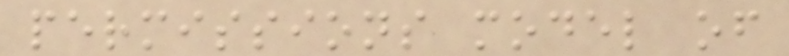permissions model of
